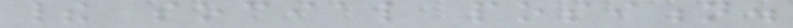their social position.
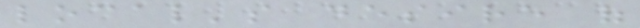local's desire of
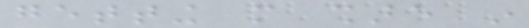getting more share in
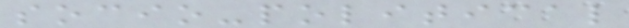socio-political
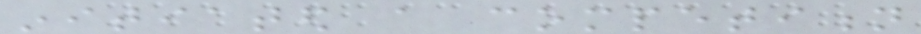initiated a competition
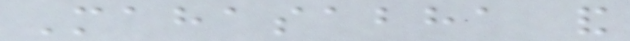Mahasabha and
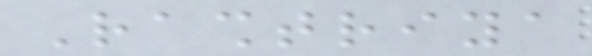Rashtriya
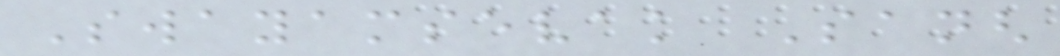Swayamsevak Sangh
